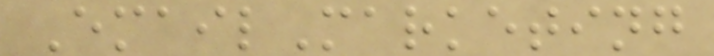EmailMarketing
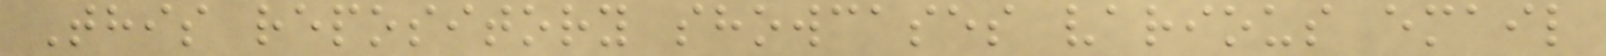This repository showcases various email
